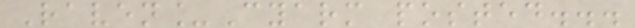Raven_Cyarm posted...
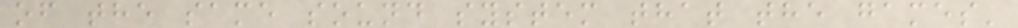of the same sound system that the games'
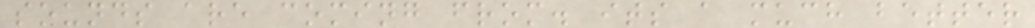sounds are coming from. its a much better
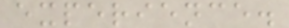experience.
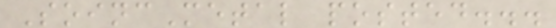SoincMetal posted...
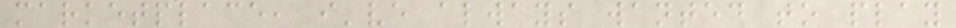marketplace, i've always wanted to play
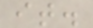it.
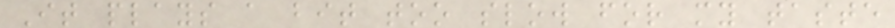It plays a bit too slow for my taste
